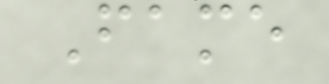Fame
